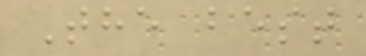The best
